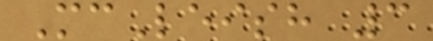McLeish 3
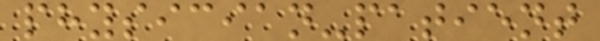physician-patient
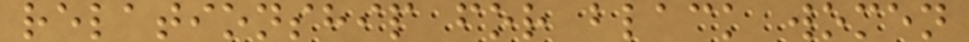relationship for black women
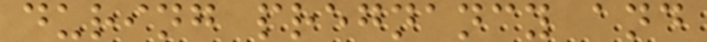during pregnancy and
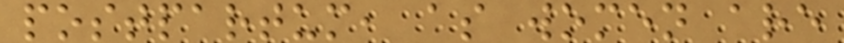postpartum, as women are
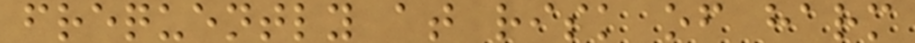frequently at risk of harm
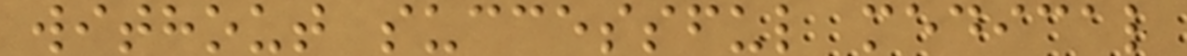without successful medical
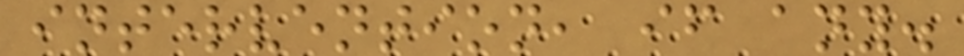intervention, if any.
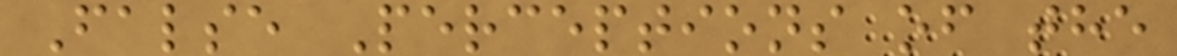False Perceptions of the
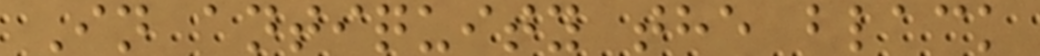In antiquity the black
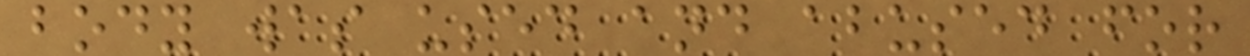body was used and abused for
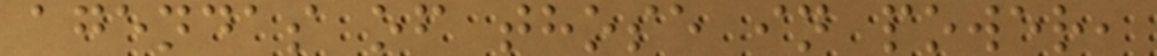agendas of those in power,
